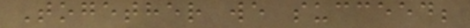Together we succeed;
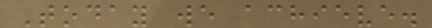Today we achieve.
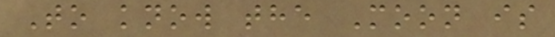To know the Moon is
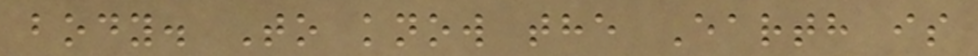body. To know the Earth is
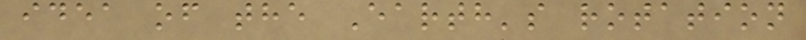idea of the Earth's rotation
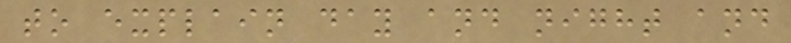to explain day and night and
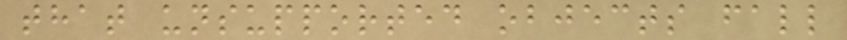that unsupported objects fall
